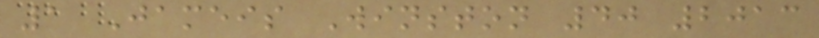1 Jameis Winston 40 2013
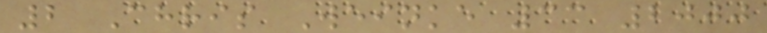2 Chris Weinke 33 2000
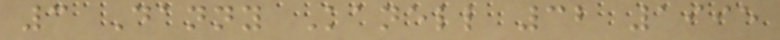3 Danny Kanell 32 1995
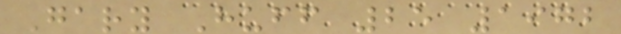Gary Huff 25 1972
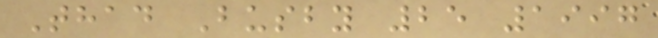Thad Busby 25 1997
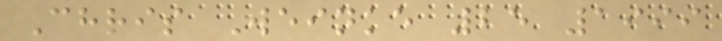Chris Weinke 25 1999
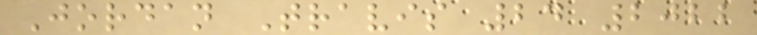Jordan Travis 24 2022
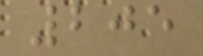205
